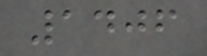1406
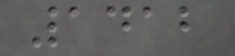1412
